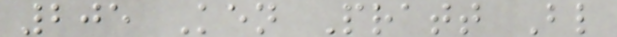205 Ken Pratt Bl
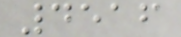4516
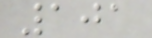101
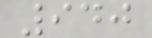940
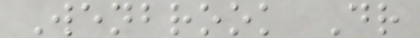Wenbrook Dr
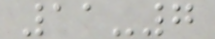11-7
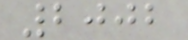2002
